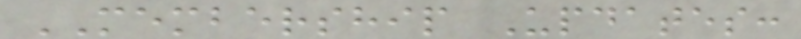MEMBERSHIP Updates:
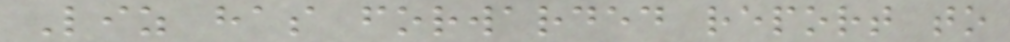Liz has forwarded report to
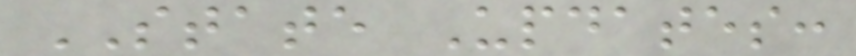STATE Updates:
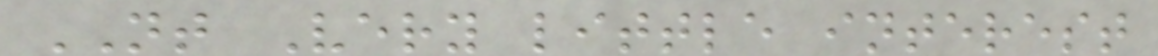NT Very little interest
